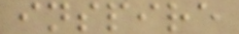inspire
